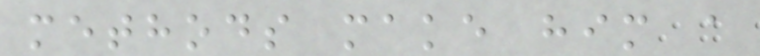methods make him a
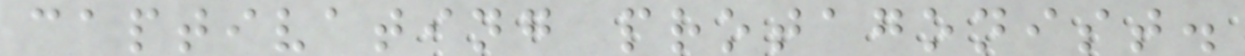captivating protagonist.
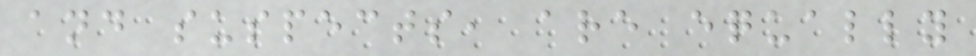and suspects, are equally
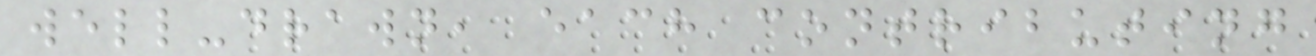well-drawn, each contributing
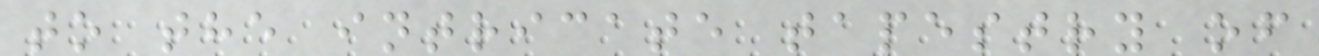to the intricate tapestry of
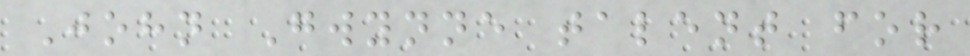John Gwynne talent for
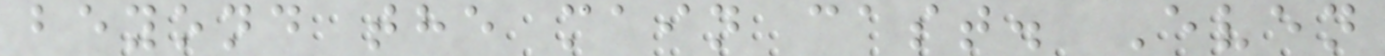beyond the main cast. Even
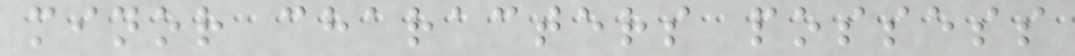minor characters possess
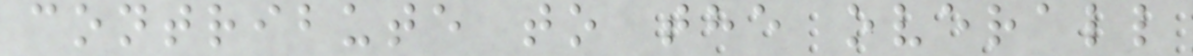contribute to the overall
